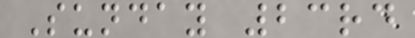Sunday 23rd
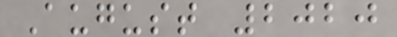August 2020
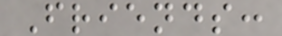Friends:
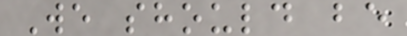We should be
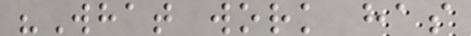"What work has
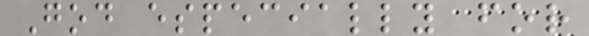God especially for
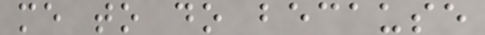me to do because
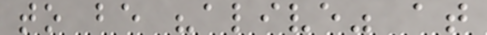to be "alive" at
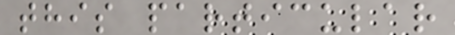this particular
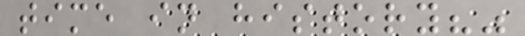time in history?"
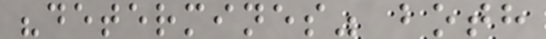"determines" both
